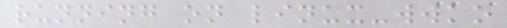running on linux-wwko
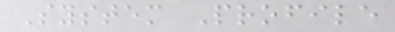System Profile
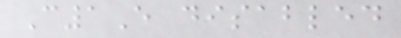C1E disabled
